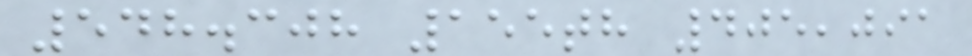548.308 155th 405,091
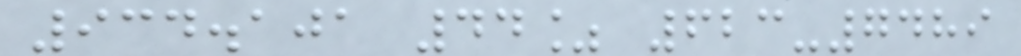934.101 44% 623-7489
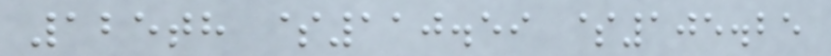125th $110.59 $105.25
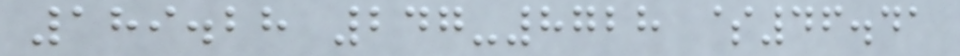189.28 247-8728 $46.41
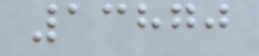13870
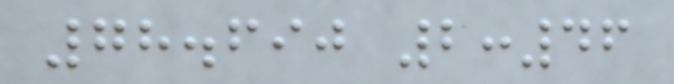78.690 2:46
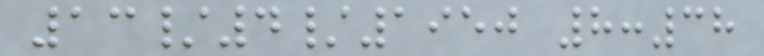13/4/1950 8:38
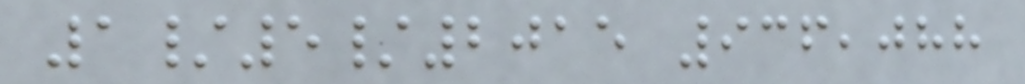1/5/2015 936,088
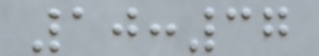10:37
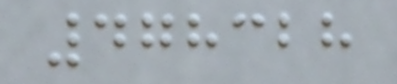478328
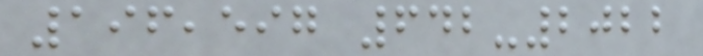196,597 642-2022
